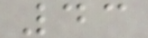43
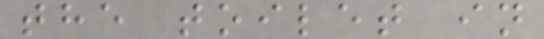the toilet in
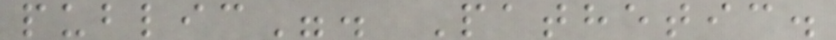public". Pathetic.
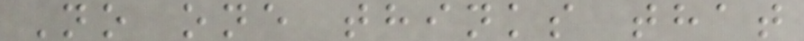No one thinks that
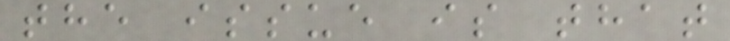the issue is that
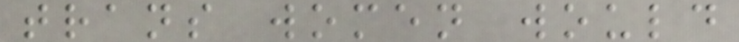trans women would
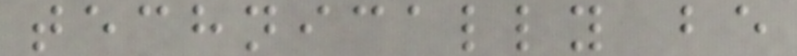technically be
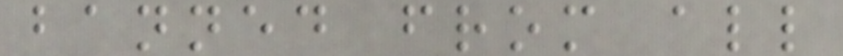banned from all
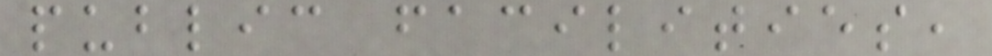public facilities,
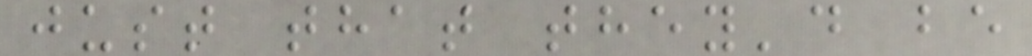just that they'd be
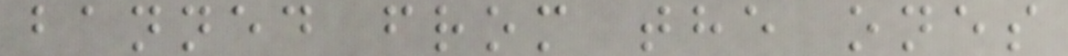banned from the ones
